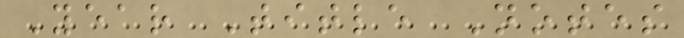Year Title Notes
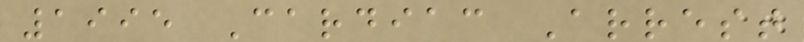1995 Cardiac Arrest
